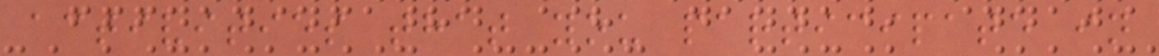activities that you participate in
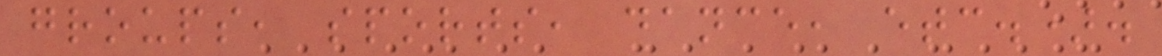groups, sports, dance, etc.).
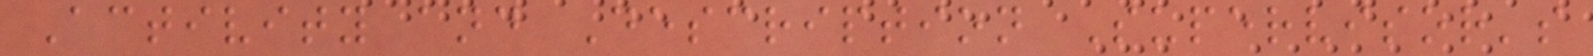Activity and Description Supervisor's
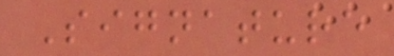Signature
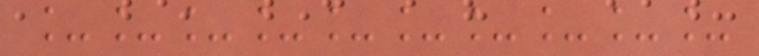__________
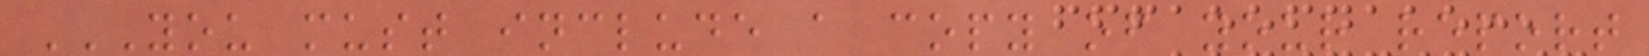YOU MUST INCLUDE A COPY OF YOUR REPORT
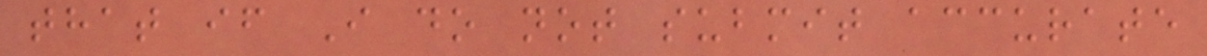that if I do not submit accurate
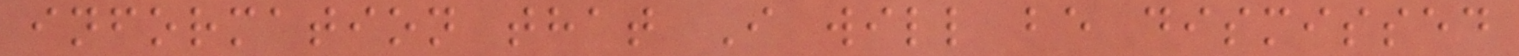information that I will be dismissed
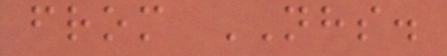from NHS.
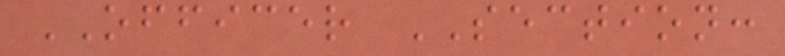OFFICER SECTION:
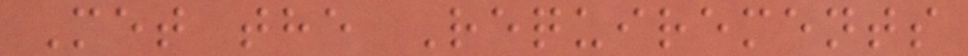Met the Requirements
